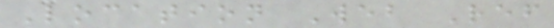Location Web Ref
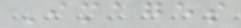Images
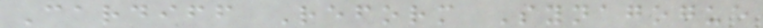Cardiff Reform Synagogue
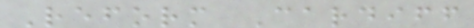Reform Cardiff
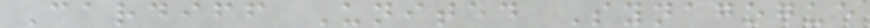Cardiff United Synagogue
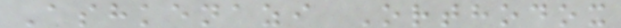Ashkenazi Orthodox
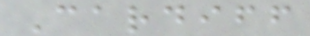Cardiff
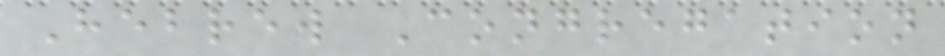Hebrew Congregation
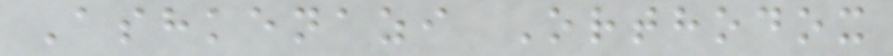Ashkenazi Orthodox
